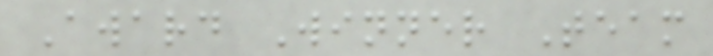Award Winner Team
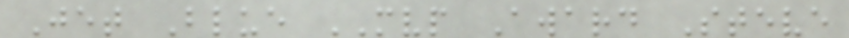Jet Blue MVP Award Steve
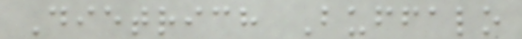Dietrich Buffalo
